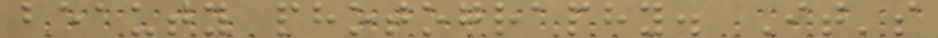beauty photography. It's
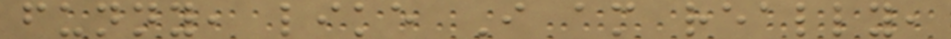funny, like I am really,
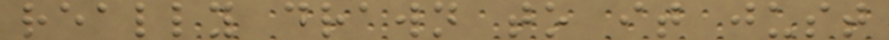really drawn to it just
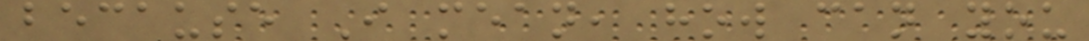because I mean, how can you
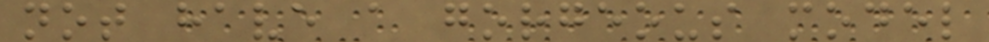not have a gorgeous model
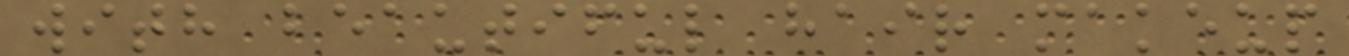with beautiful hair makeup
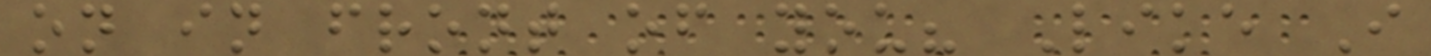on in front of you? Like I
